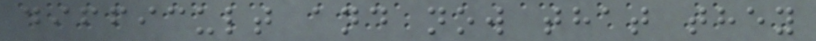difficult and now that they
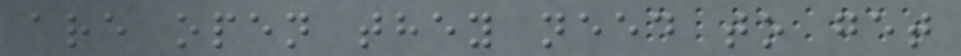are open they need to get
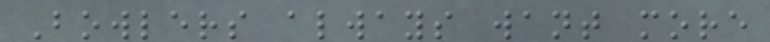Bowlers always want more
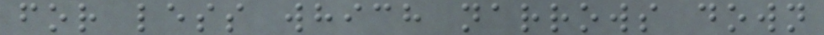for less which narrows down
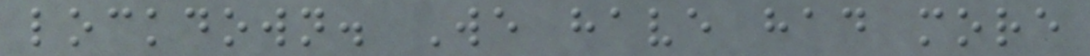lockdown. We have had more
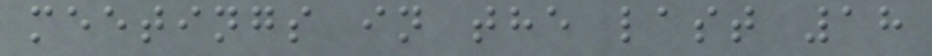meetings in the last 18
